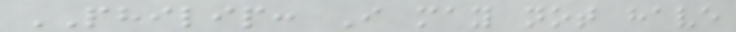PHILIP: I may not have
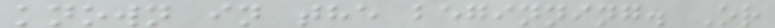known in the beginning. Or
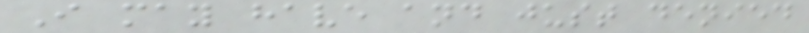I may have and just denied
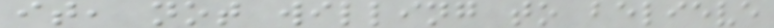it, not willing to believe
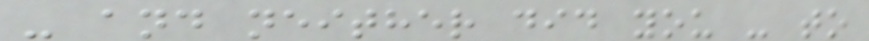- and neither did you - to
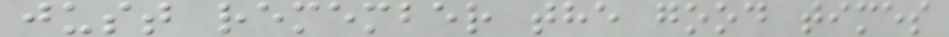just remember the good times
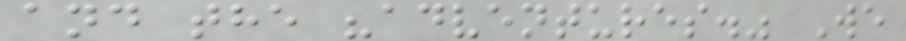and the "adventures." We
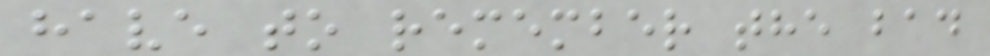have to remember the bad
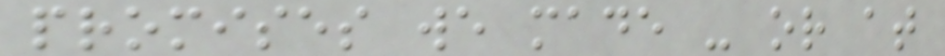promises we made - or at
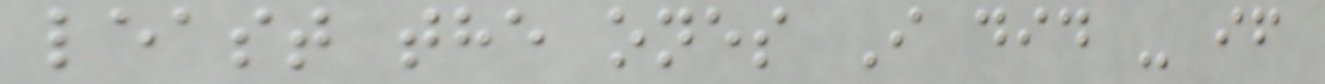least the ones I did - if
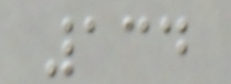134
